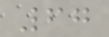67
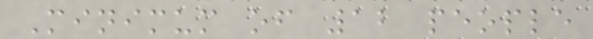Minimum of 12 people
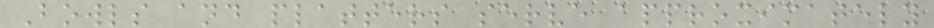Bowls and platters serve approximately
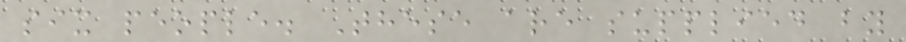six people. These are supplied by
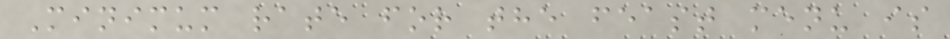Minimum rate for the feast menu is
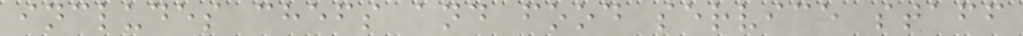includes chefs and food service staff
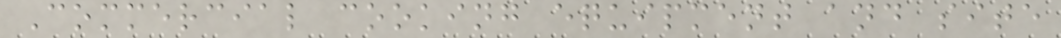Commercial cooking equipment and site
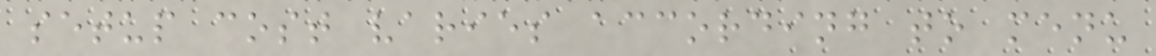setup cost varies according to menu
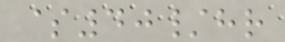$40/hr
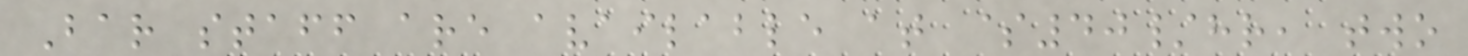Bar staff are available at $40/hr, two
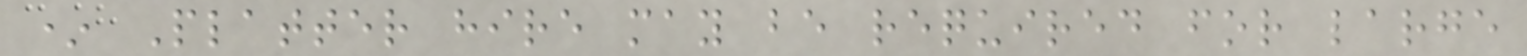* Platter hire may be required for large
